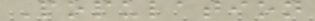Population
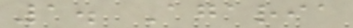1. Agaria
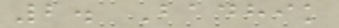2. Badhik
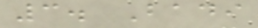3. Badi
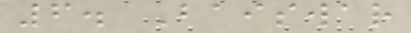6. Baiswar
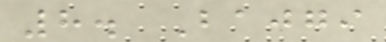8. Bajgi
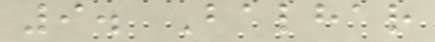9. Balhar
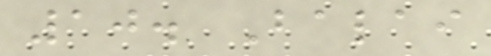10. Balai
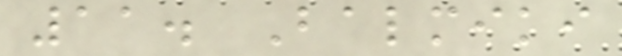11. Balmiki
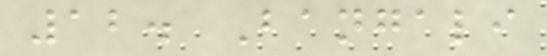12. Bangali
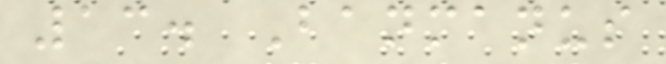13. Banmanus
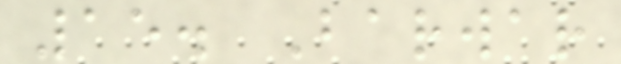15. Barwar
